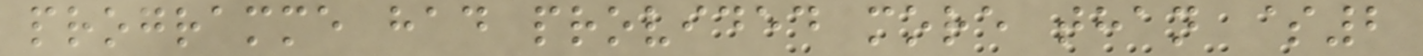programme had provided more than $2
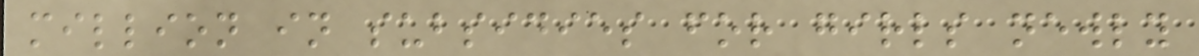million in subsidies for girls newly
